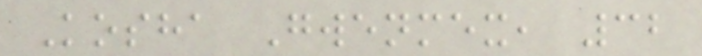Kosha Gwenmex, 32
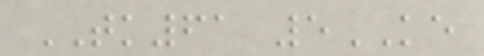TK61 5KE
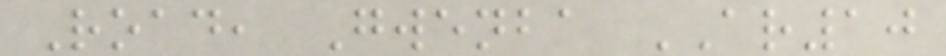Road, Gwenba AR10
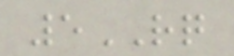5RQ
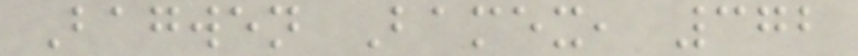Bagwen Bamex, 372
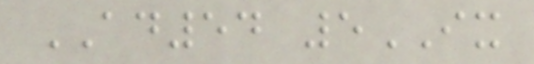AD54 5IX
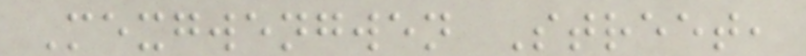Mexgwengwen Street,
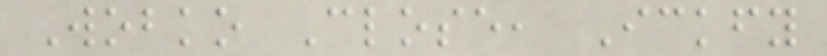Wobko Close, Ickfy
